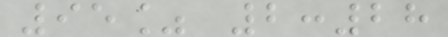95% 2:28
